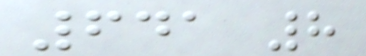641 8
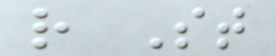r St
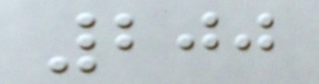200
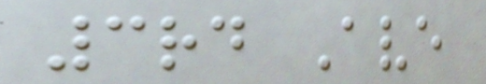3rd Ave
